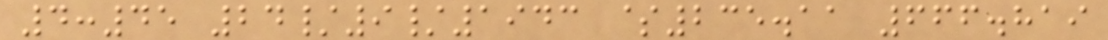4:45 24/9/1943 $235.11 666.819
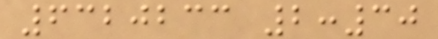6320233 2:30
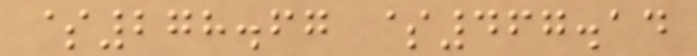$278.67 $467.14
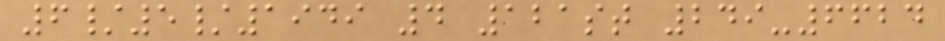6/5/1949 4 121st 249-6624
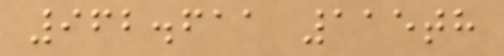962.611 115th
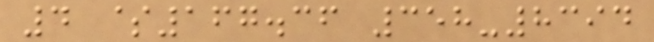4 $167.36 358-8394
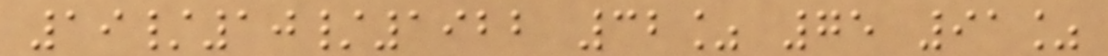19/10/1922 32% 75 91%
